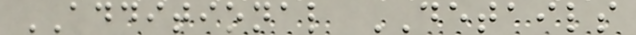ADDITIONAL DETAILS
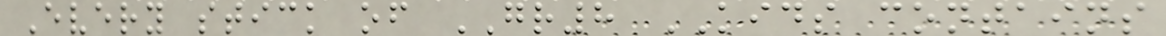Every stick of GR8 KIDS contains
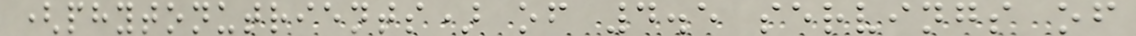(phytonutrients) of 4.5 servings of
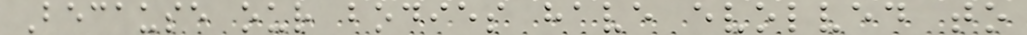Because our bodies have evolved to
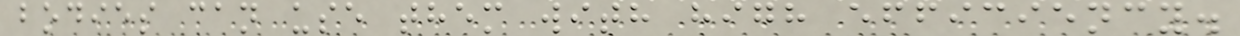bodies can use them with high efficiency.
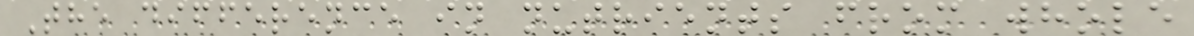The difference in nutrients from whole
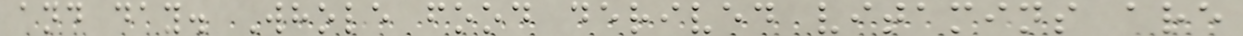and day. Whole food derived vitamins are
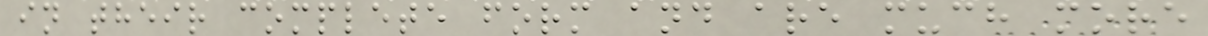in their complete form and are much more
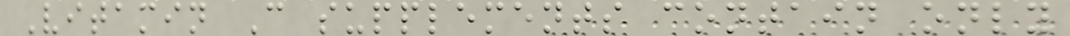Vitamin C supplements contain only
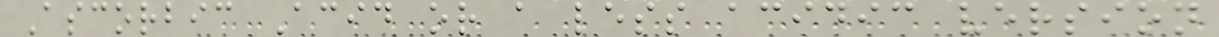Ascorbic Acid or a less acidic version
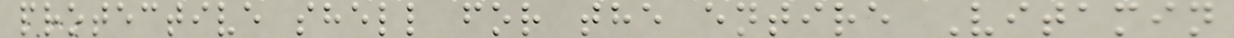protective shell for the entire Vitamin
